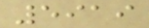5919
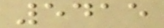5415
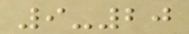9-20
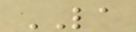LA
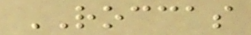ROCCAS
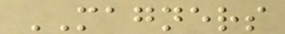MAGNERS
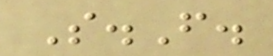S.F.
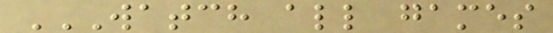WATCH ALL GAMES
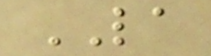LA
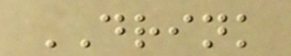DRINK
